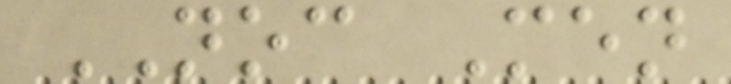NOC Men
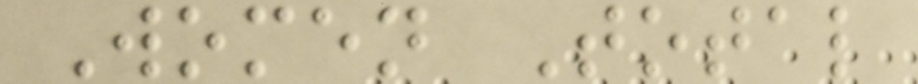Women Total
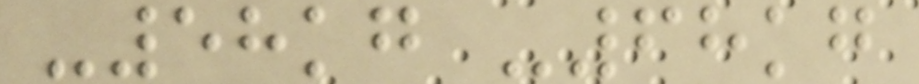-58kg -68kg
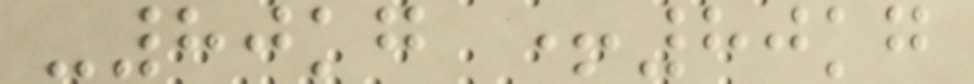-80kg +80kg
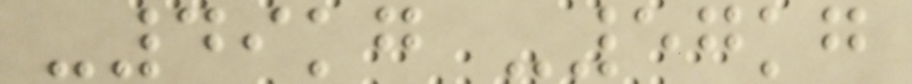-49kg -57kg
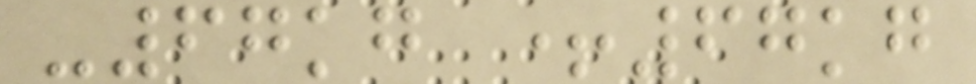-67kg +67kg
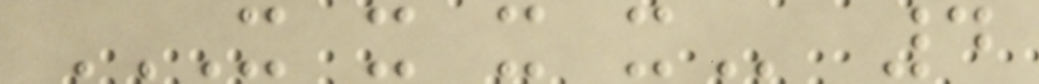X X X X 4
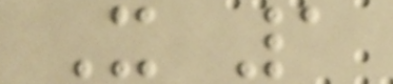X 1
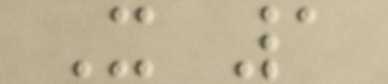X 1
